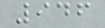946
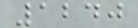1240
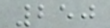250
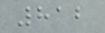812
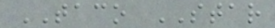TACO STAR
